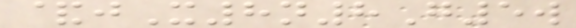&jX8n8G5w
